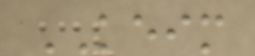KEIM
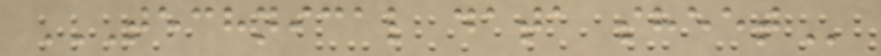TECHNICAL DATA SHEET
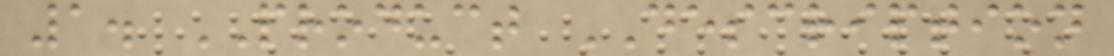1. PRODUCT DESCRIPTION
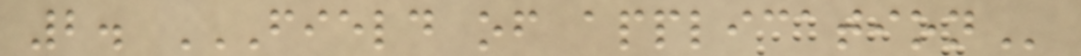2. FIELD OF APPLICATION
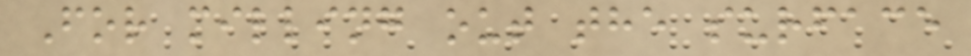For milling out the surface
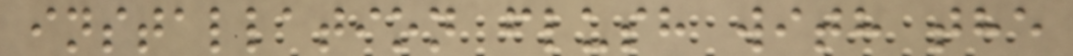installation flush with the
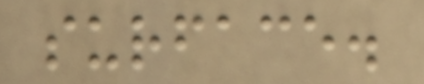surface.
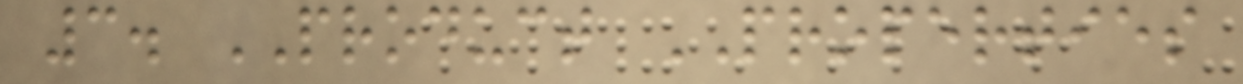3. PRODUCT PROPERTIES
